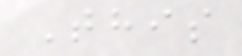This
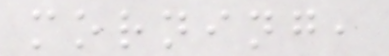morning,
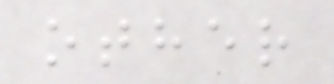other
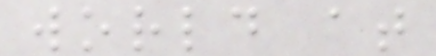world at
